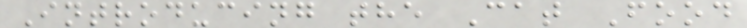Introducing the Cat Food
